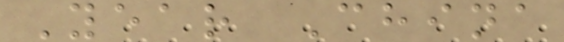Year China
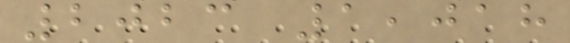2023 1,018
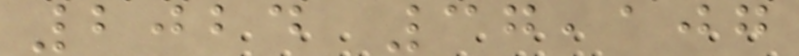2024 37,107
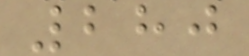280
